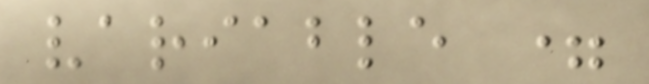variable =
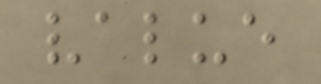value
